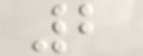2
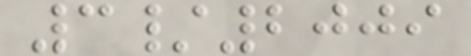3/2009
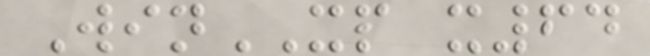WinXP x64
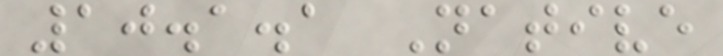10.1.1 Native
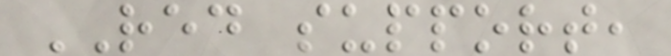RED support,
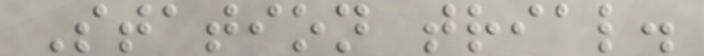Station trial.
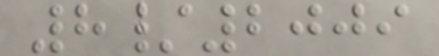8/2009
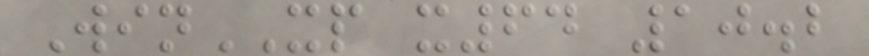WinXP x64 10.2
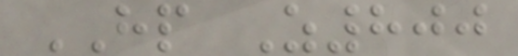HP Z800
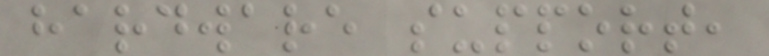hardware support,
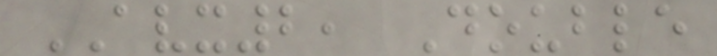AVX2, Double
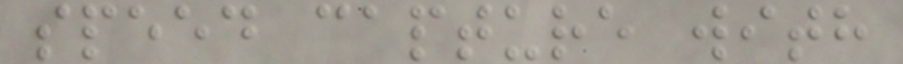speed capture with
